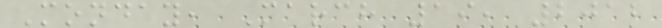Monday, March 19, 2012
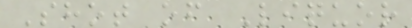Shot of Liquor
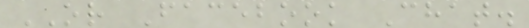OR Facebook Chat.
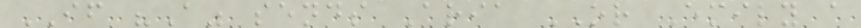IF "A" sends Aria OR Emily a
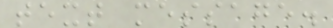text message.
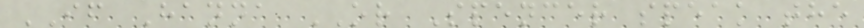IF Hanna OR Spencer speak the
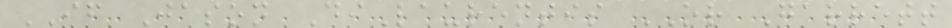IF Jason DiLaurentis OR Garrett
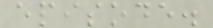episode.
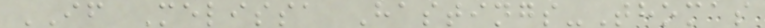IF Melissa Hastings-Thomas
